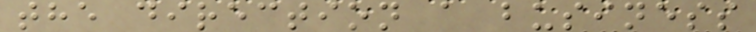the direction a business
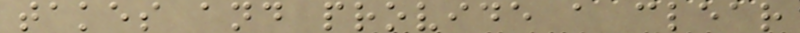takes and provide a clear
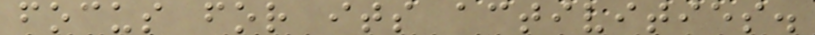focus for its activities.
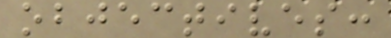objectives:
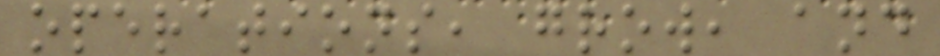operations, grow, and
